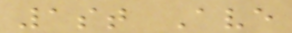1st Ave
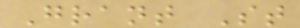Grant St
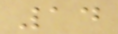14
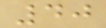40
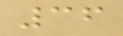36
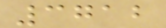3712
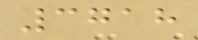3718
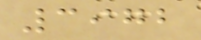3972
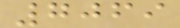7069
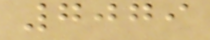7079
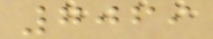7069
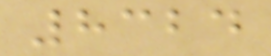8324
